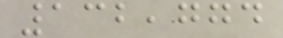132,774
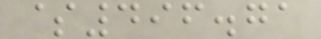$496.71
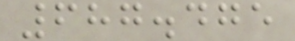687.475
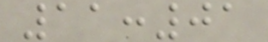11:01
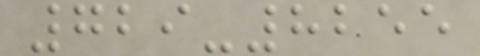729-8255
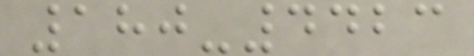180-4423
